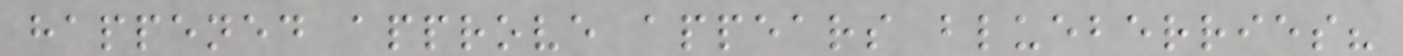happened approve appears blueberries?
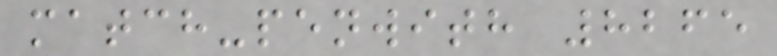match-penwith 8265
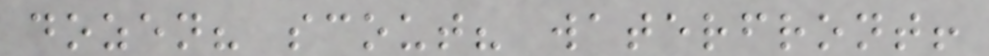dozen? scout? waterfront!
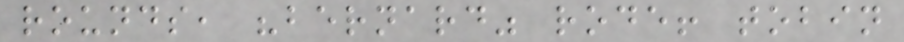rounds, "bernard" rode! tobin
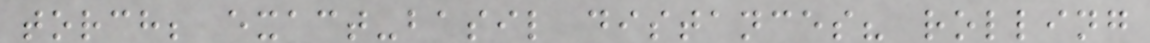torch; exact-basil distances? rolling
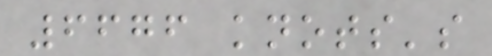6676 knots's
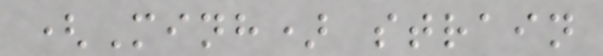(Minh) strain
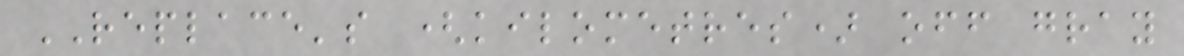REPLACE's (kilometres) off gray
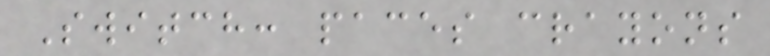Switch: paces crayons
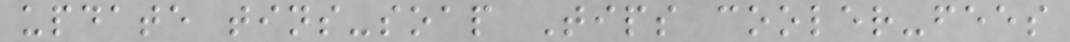update tins-soap Tips cooler-fees
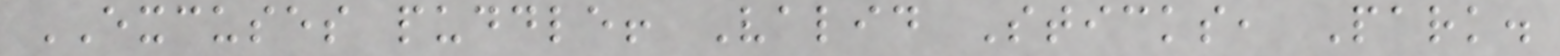EXCUSES puddle! Valid Sticks, Park.
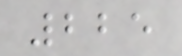225
